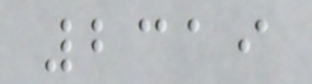2319
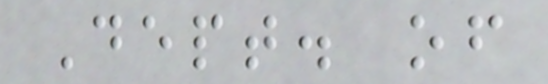Dept. of
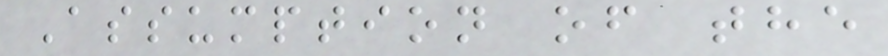Assumption of the
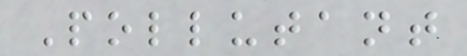Pollutant
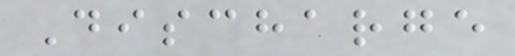Discharge
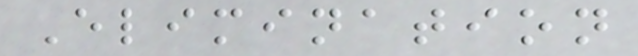Elimination
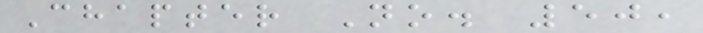Chapter No. 50,
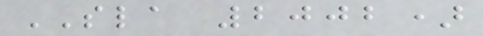SLA 2002)
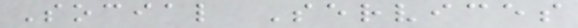Social Services
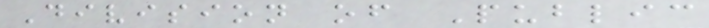Division of Public
